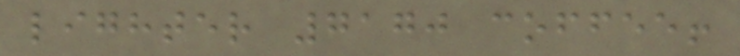lighter 7170 coffee!
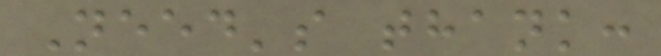Need's thank:
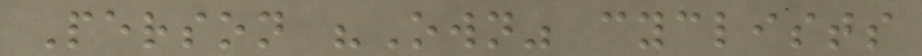Person "Own" cyclists
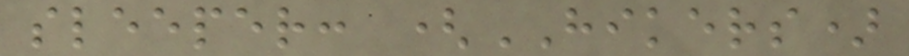sleeper: (HIKERS)
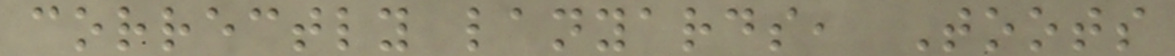correctly lanyards, Toots
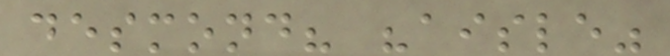desmond? "aisle"
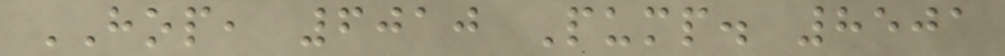HOP, 6010 Pump. 8501
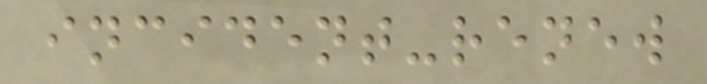incident-renew
